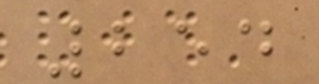254
